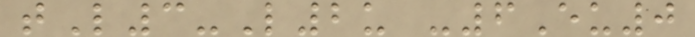tL3-L2u -6Eu0
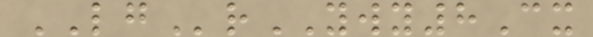LGrYWY8Cx
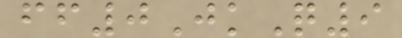ff0JkQ9
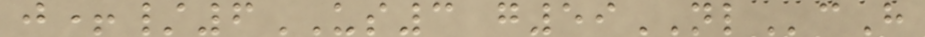j+/6US3 g59NLcH
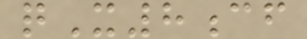qX8cf
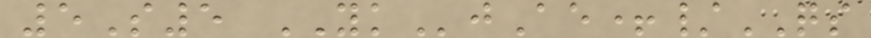5S5 YKjAe+/QS
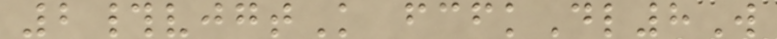2#vjgtK fcfkDl8W
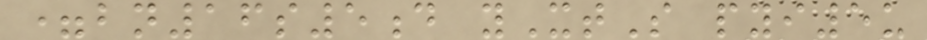=bn16s5d yXtS pyi5u
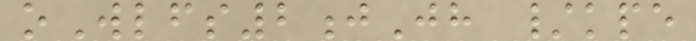oWlfs2jJh /kpe
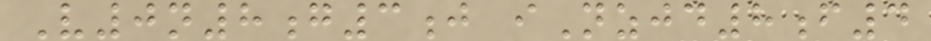V0n8g3j iNzjd8f4
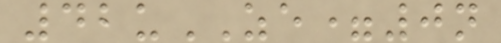42uZE=0n
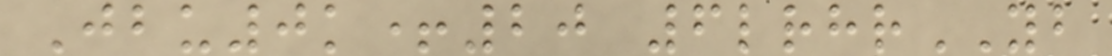Jbu0k+20 6lrhrYB
